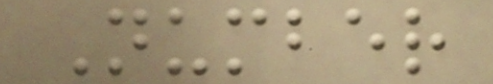Number
